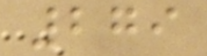279
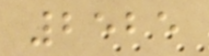2525
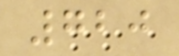720
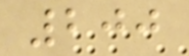200
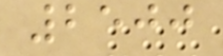2500
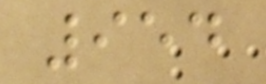954
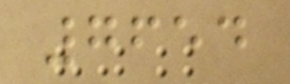7654
